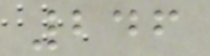246
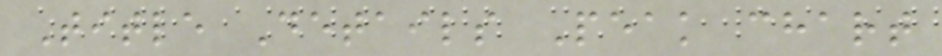Title Details Peak chart
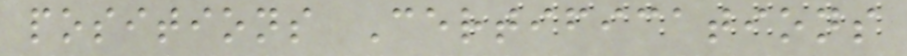positions Certifications
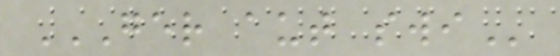GER AUT SWI
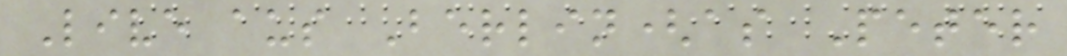Live aus Berlin(as Peter
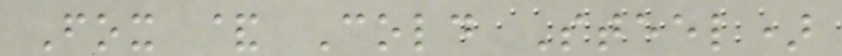Fox & Cold Steel)
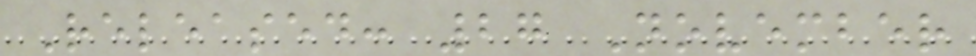Released: 27 November
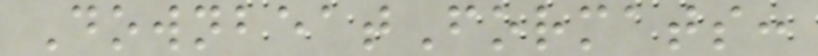DownbeatFormats:
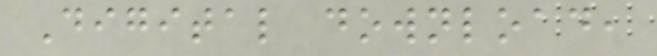Digital download,
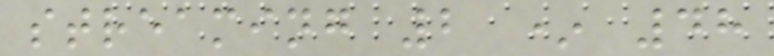streaming 2 * 48
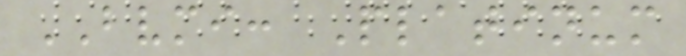BVMI: Platinum
